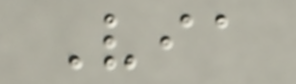Via
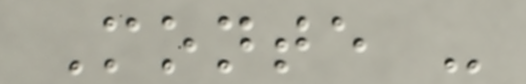Monte -
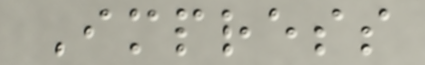Impress
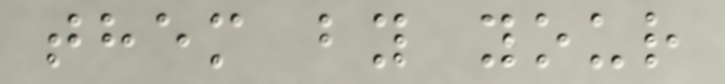them by your
